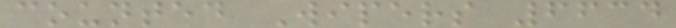counted Wipers 6634
